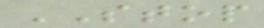STOP
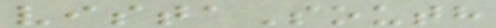vistaSouth
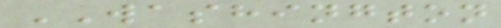WASHINGTON
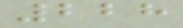228
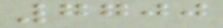7700
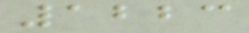1223
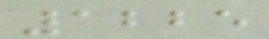1225
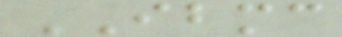IBMC
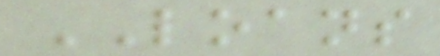LOANS
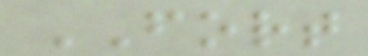FORT
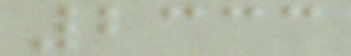2333
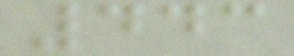443
